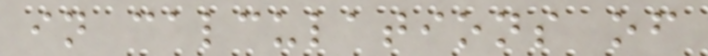in calculations of
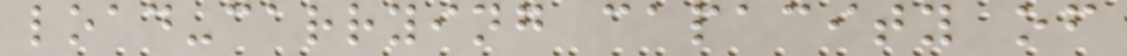load-carrying capacity of
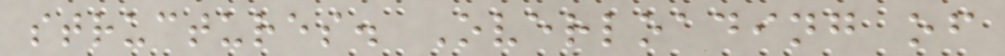structures. Overloading of
